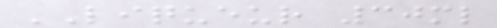LIQUEUR 30ml
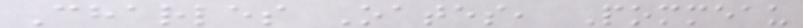Charles Oates, Pommeau
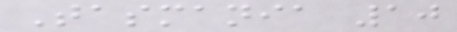Tasmania 10
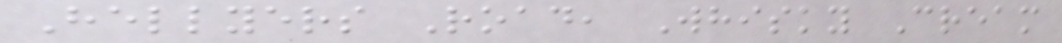Hellyers Road, Whisky Cream
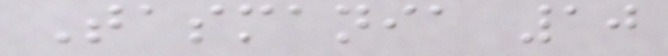Tasmania 10
